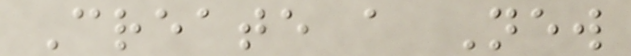Create a New
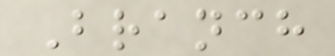Branch
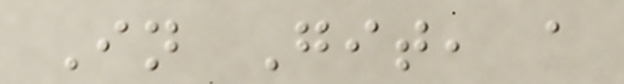In Git, a
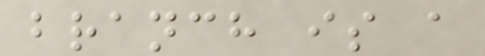branch is a
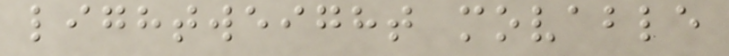lightweight movable
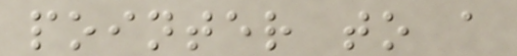pointer to a
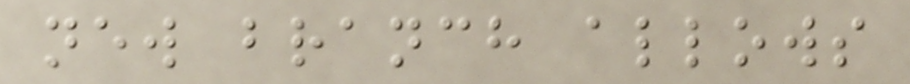new branch allows
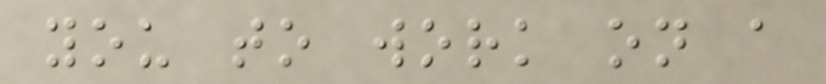you to work on a
